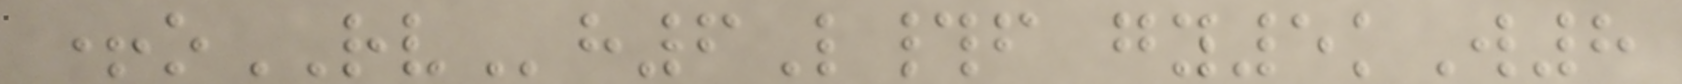+oRVh6L#f gy5kW8
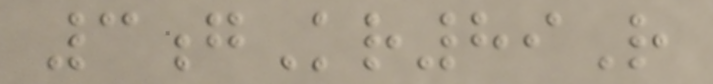3gKr89R
